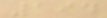194
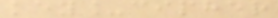key_cipher
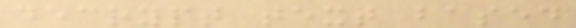decrypt text based
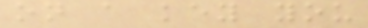on a key you
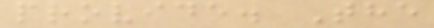provide. The
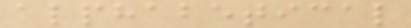alphabetical
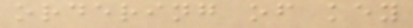ordering of key
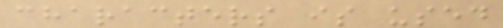characters is used
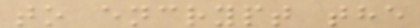to encrypt the
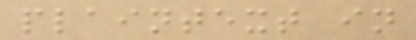plaintext in
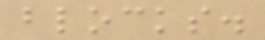blocks.
